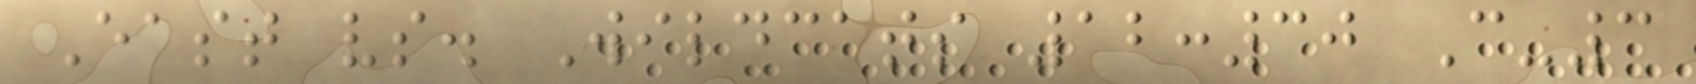East vs. Wildcats 12:30 C-3
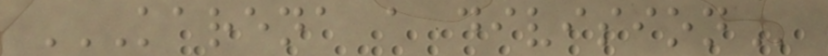KARENA A DIVISION
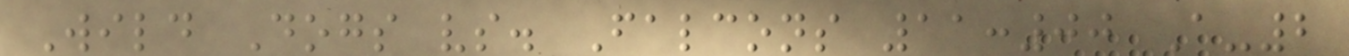Wild Dogs vs. Falcons 11:00 A-2
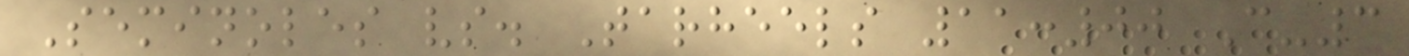Seminoles vs. Tarheels 11:00 C-3
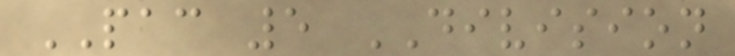PAC 5 DIVISION
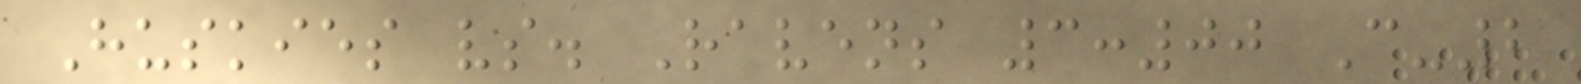Huskies vs. Ravens 3:00 C-2
